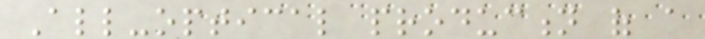All-optical production of a
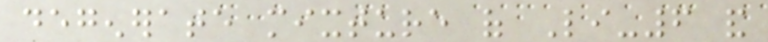degenerate mixture of Li-6 and
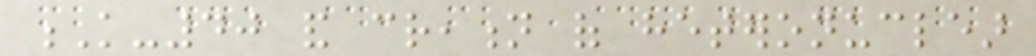K-40 and creation of heteronuclear
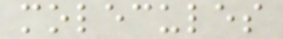molecules
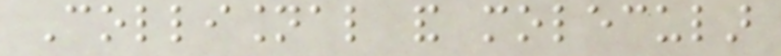Collisional and molecular
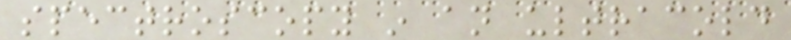spectroscopy in an ultracold
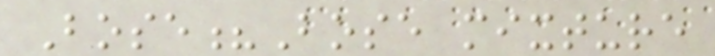Bose?Bose mixture
